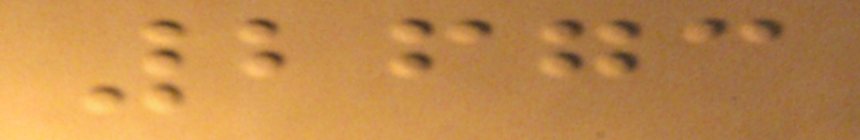2673
